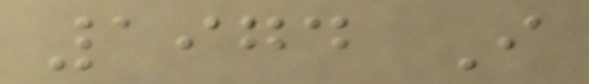1974 I
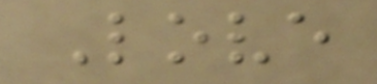Love
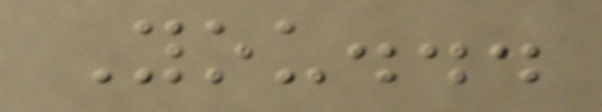You...
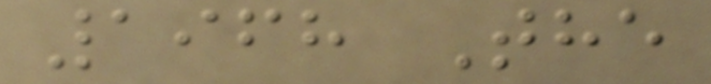1968 The
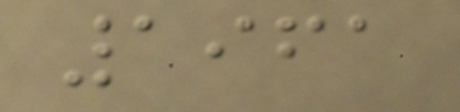1961
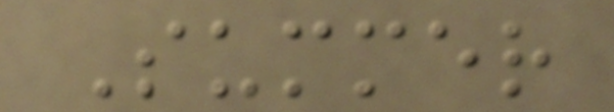Summer
